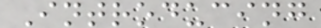Introducing
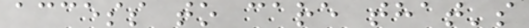access to care that's
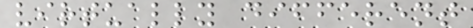virtually different
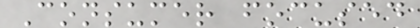Consumer focused
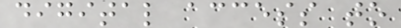digital access to
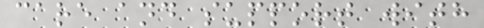care and support with
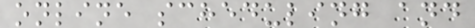online scheduling and
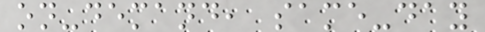on-demand, same-day
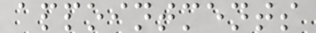appointments
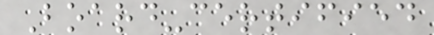Board-certified
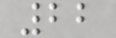22
